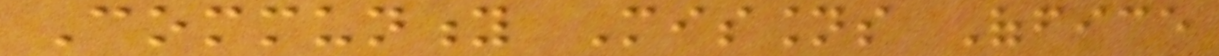Community Missions Office
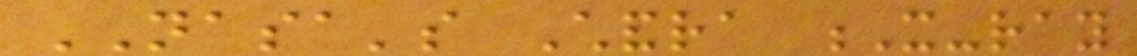NASA's Chandra X-ray
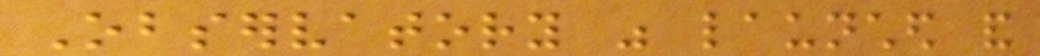Observatory was launched and
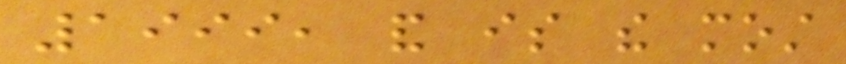1999, and is the most
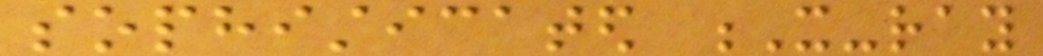sophisticated X-ray
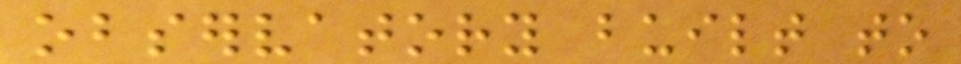observatory built to
